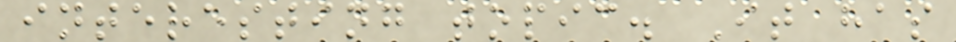interesting topic. It has
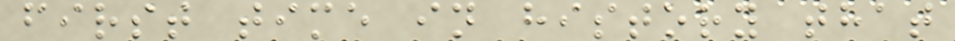first time in history that
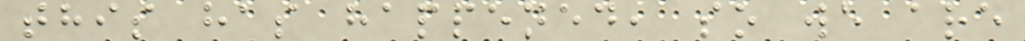this has happened, so we are
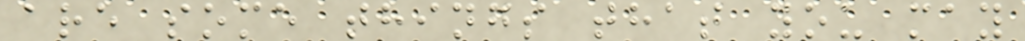are some things that you may
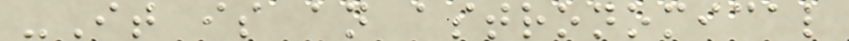-It is an astronomical
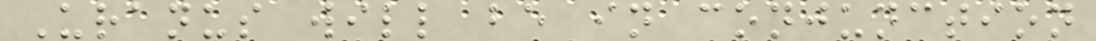Uranus will be in conjunction
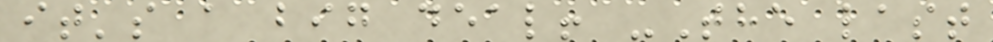it's a big deal! -The last
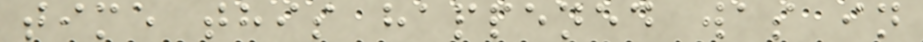time this happened was in
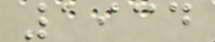1934
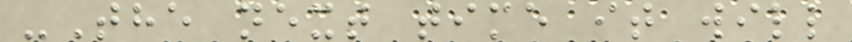-The next time it will
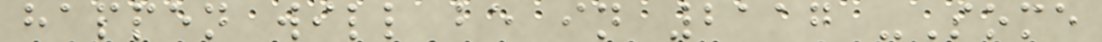happen will be in 2117 -Some
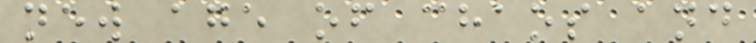new age of chaos and
